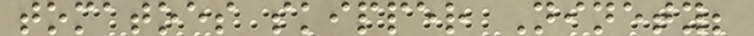tomatoes skipper Ninety;
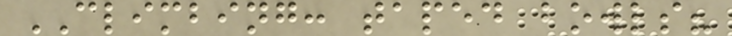CLIMBING: taped bowls?
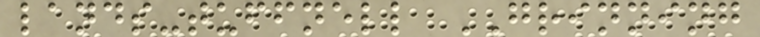lands-tuffnell GRINNING
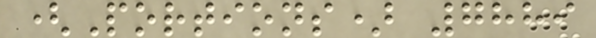(Portions) 7889
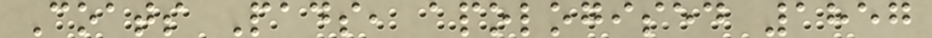Coats Pads, apologised 1857
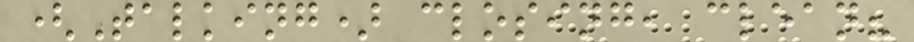(Talking) closing, clean?
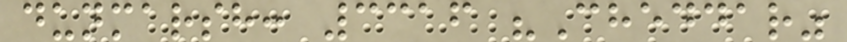dunmarsh: 3316 "Cheddar"
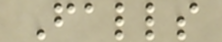Falls
